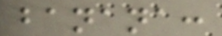banana:
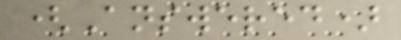(Answered)
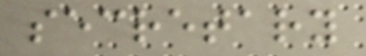secretary
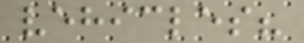vehicles?
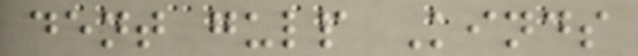dent gulp Kinds
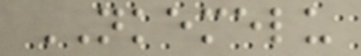NKEMELU
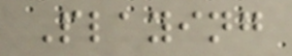Playing
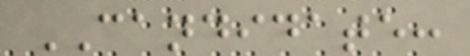CANDIDATE:
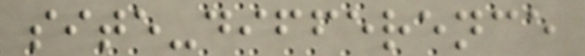site-difference
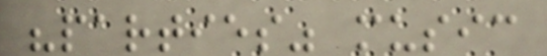"parties" music
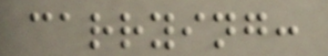carrying:
